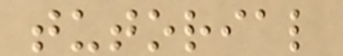tutorial
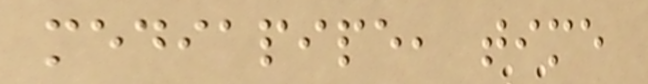mediapipe, time
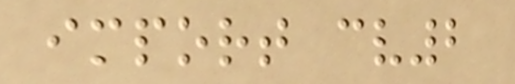import cv2
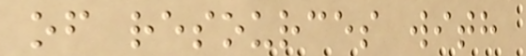of resources with
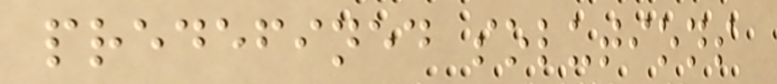predefined solutions
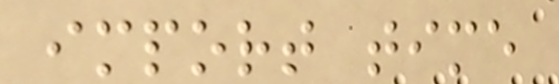import time
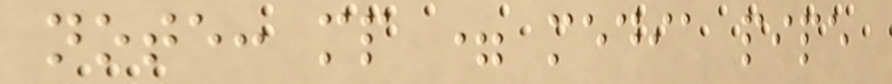note: mp = media pipe
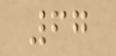67
